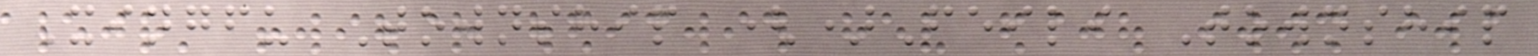Xingfu Township ()Feili Township
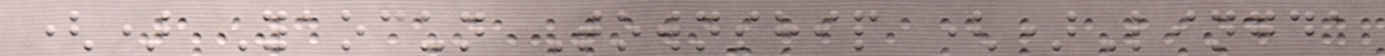() Yaocun Township ()Lingda
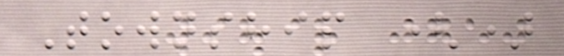Township ()
